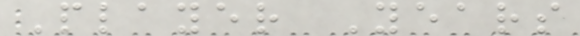Player Years
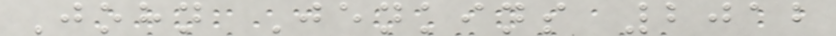John Jenkins 2012
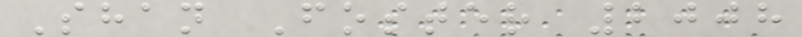Shan Foster 2008
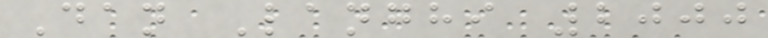Dan Langhi 2000
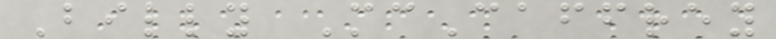Billy McCaffrey
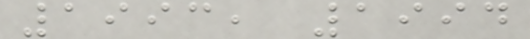1993, 1994
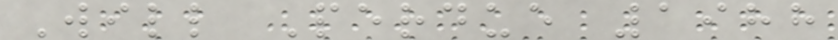Will Perdue 1988
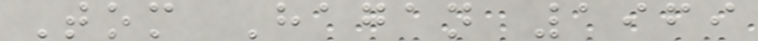Tom Hagan 1969
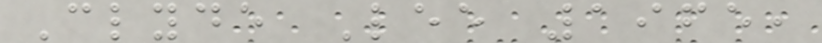Clyde Lee 1965,
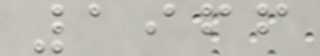1966
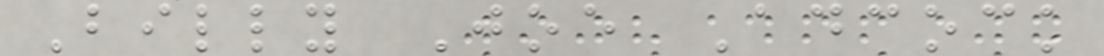Billy Joe Adcock
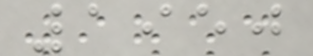1950
